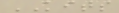KITS
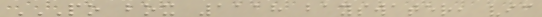PO BOX 1118 BAYSWATER, VIC
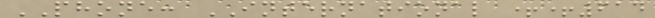PHONE: INTERNATIONAL ++614
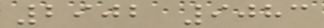2902 9083
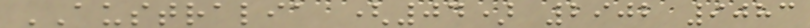AUSTRALIA (04) 2902 9083
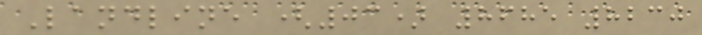Landline (03) 8685 8230
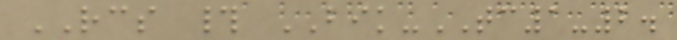RCS # BIK-TC1-2.
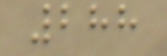288
